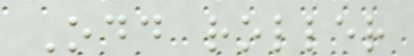Odd roller
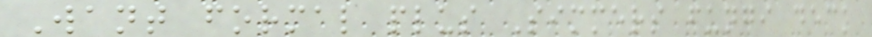Want formal plus Simmers fungi deck
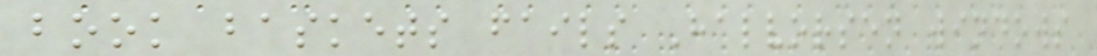book baskets fails Halvorsen windows
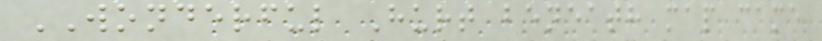WONDERFUL Hurt beneath map came
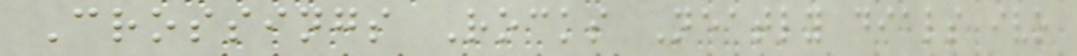Crossings Rocks Neatly dials ivo
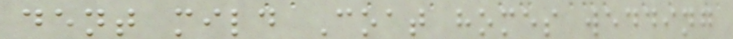dent mild Coat homes wedding
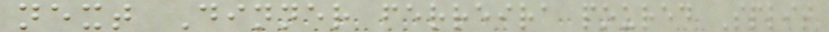next Dinner ferreira poured Split
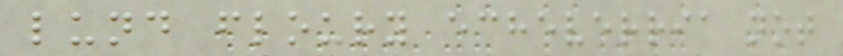lund floury echeverria not
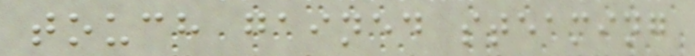touch gained steaming
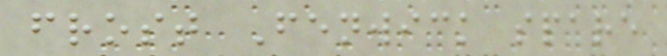frost Fenwick spare
